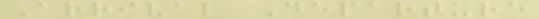Arrival Departure
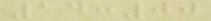14:00
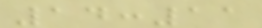14:11
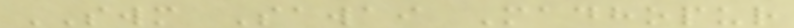SWM Sawai Madhopur
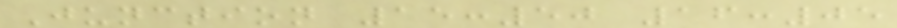Junction 15:50 16:05
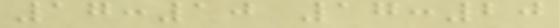17:10 17:20
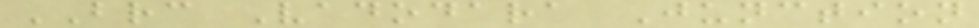BRC Vadodara Junction
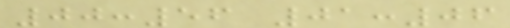00:56 01:06
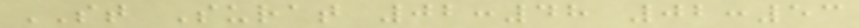ST Surat 02:48 02:53
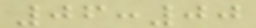06:00
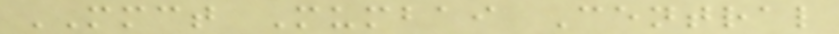MMCT Mumbai Central
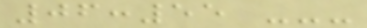06:55 ---
